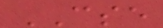CSE
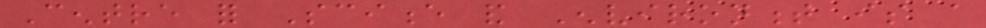Centre for Science and Environment is a
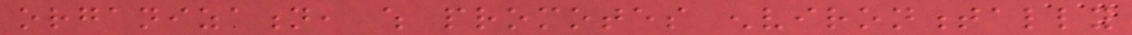organization, which promotes environmentally
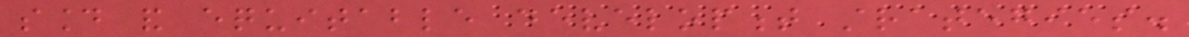sound and equitable development strategies.
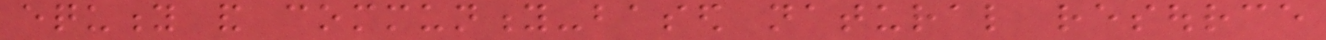equity and community-based natural resource
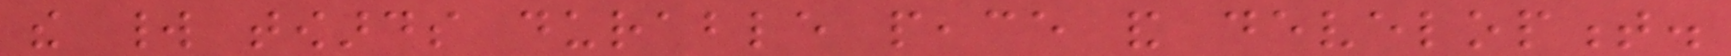the world towards durable peace and development.
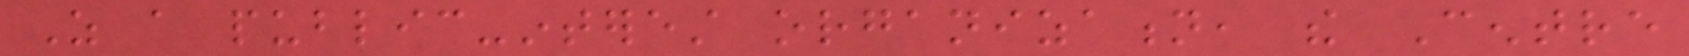As a public-interest organization, the Centre
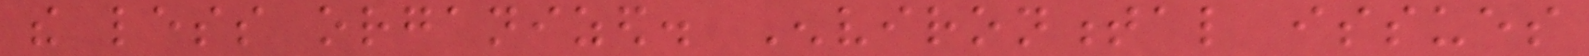the less organized. Environmental issues
